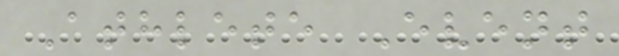Athlete Event
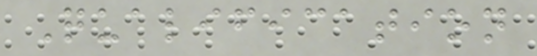Qualification
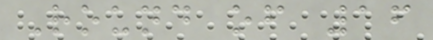Round of 16
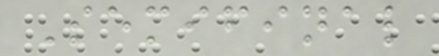Semifinal
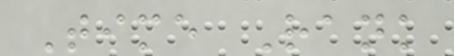Time Rank
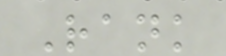Rank
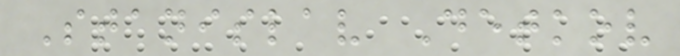Stanislav Detkov
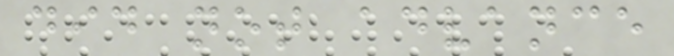did not advance
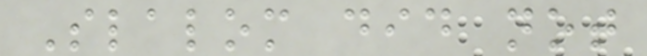Slalom did not
